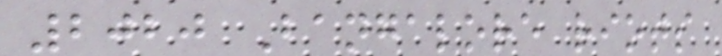2020 Bangalore riots
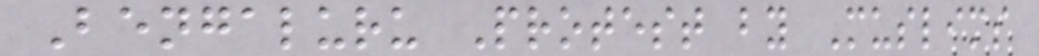Bengaluru Protest by Muslims
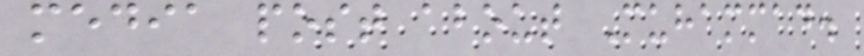media post about Muhammad.
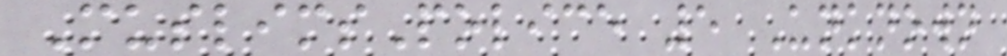MuslimsPolice 5 Unknown
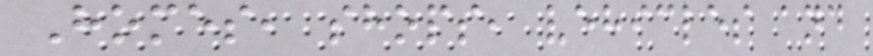Homes, shops, vehicles and
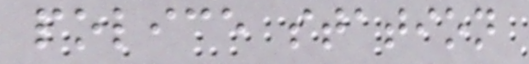police station
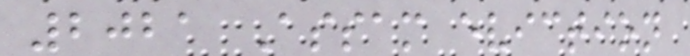2021 Assam eviction
